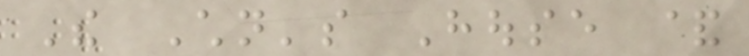The Children's House &
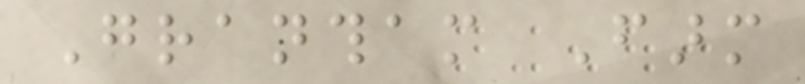Grantham Farm
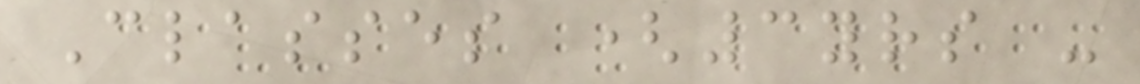Classes (3yrs -
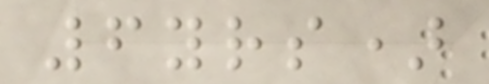6yrs)
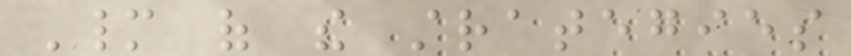Many of the strategies
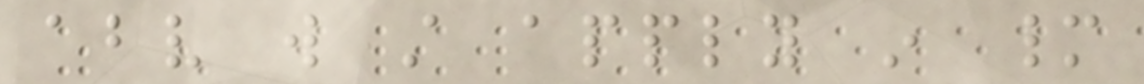above will still apply in many
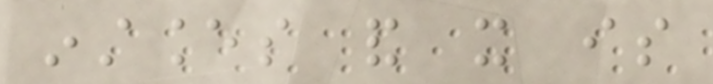instances and it is
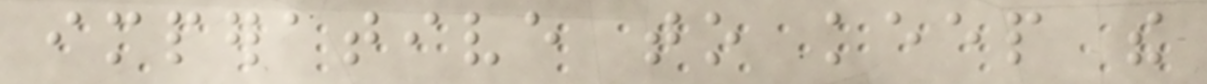imperative to keep the
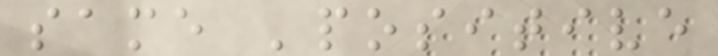same 'positive
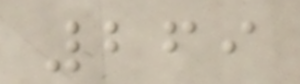269
